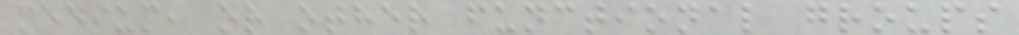medium, or other functional groups
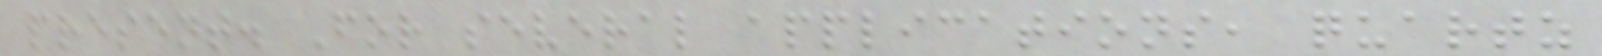present. For several applications, quartz
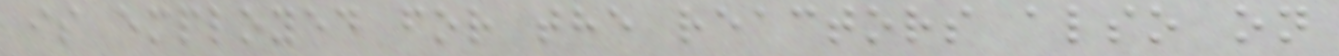is employed for the reactors also on
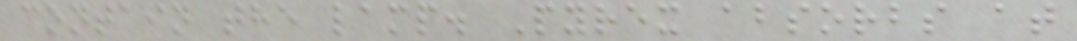contain the lamp. Pyrex absorbs at
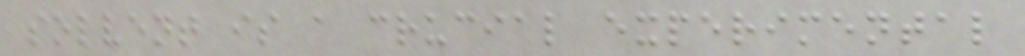solvent is a crucial experimental
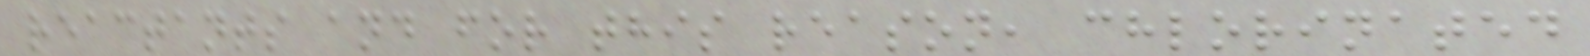reactants and for this reason, chlorinated
